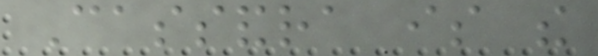Cassandra is the
